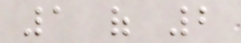1 of 2
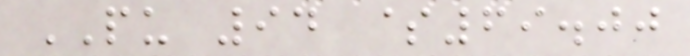PU 94 $69.00
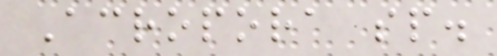Acropora sp.
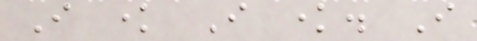I know I know. I
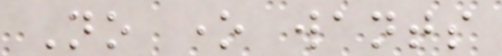No one wants
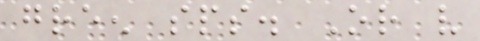green sps. Or very
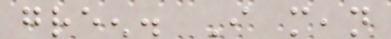green. I mean
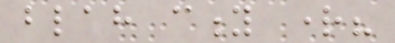blah city right?
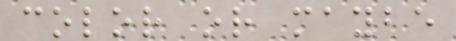color or maybe
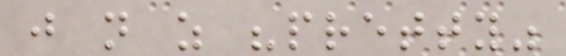just not as "pretty"
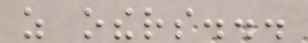as others...
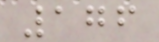176
